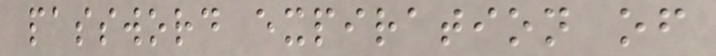password expiration of
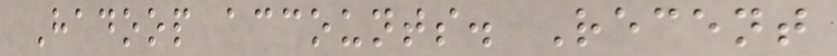Hadoop accounts. Recent
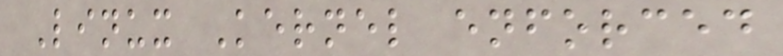Linux Kernel enforced
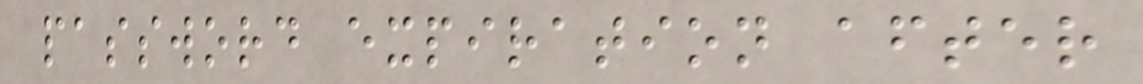password expiration after
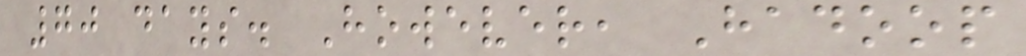70 days. However, Hadoop
